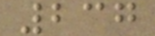237
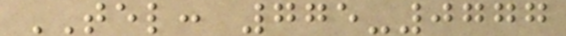TEL: 775-0777
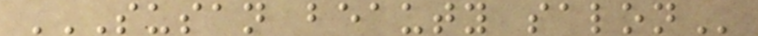SUSAN BEAUTY SALON
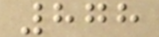878
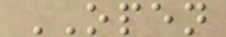OPEN
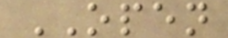OPEN
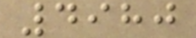4980
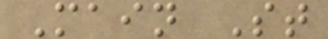Main St
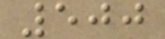500
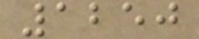1250
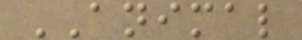ANIMAL
